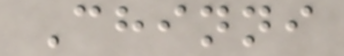Chinni
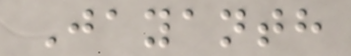Jayanth
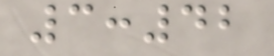3:42
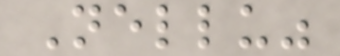Nellu"
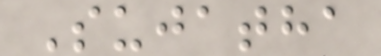Sujatha
